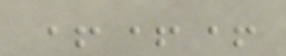+++
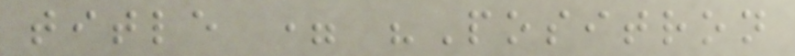title = "Positron
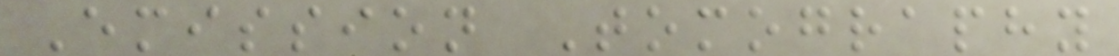Emission Tomography
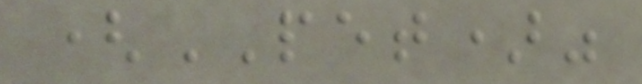(PET)"
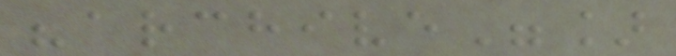"archive"]
